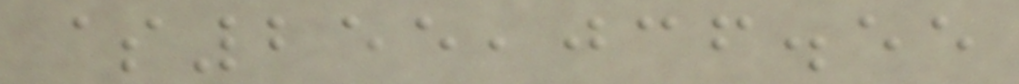$255,036.55
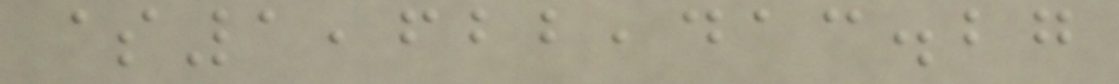$1,622,413.27
